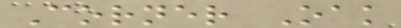Corner Oak
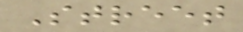Street
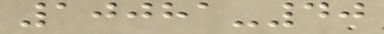10081-40
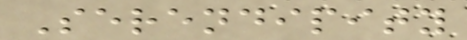Serendipity
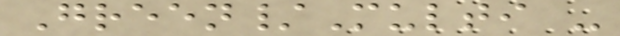Green/Multi -
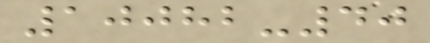10082-40
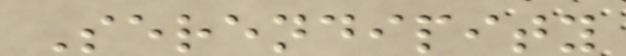Serendipity
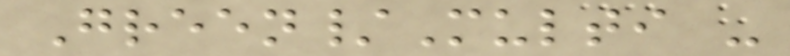Green/Multi -
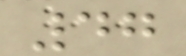47
